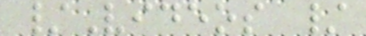/Videos /
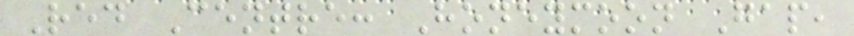Red Centre: Honeymoon Gap,
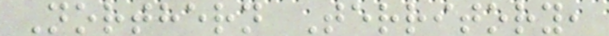Northern Territory,
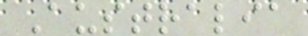Australia
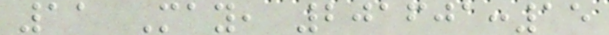11 May, 201601:15
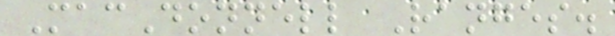MacDonnell Ranges.
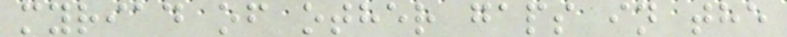myriad of other gaps in the
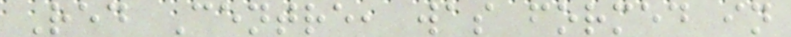Red Centre, was formed in
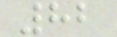82
